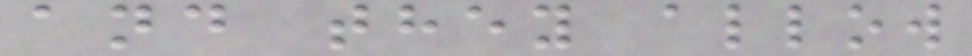and they allow
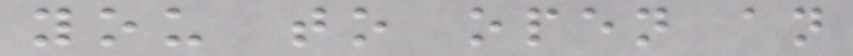you to open an
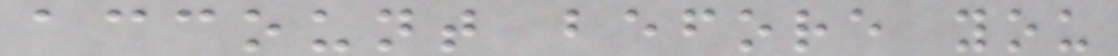account before you
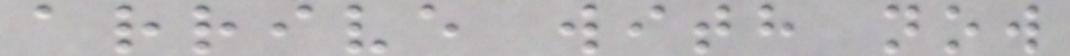arrive with now
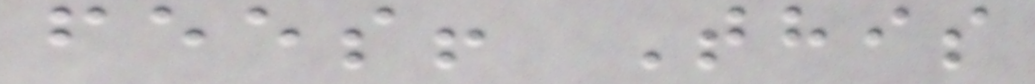fees! This
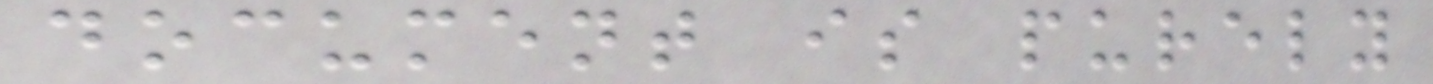document is purely
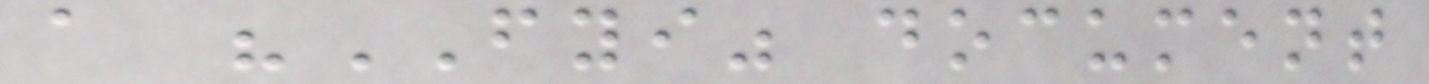a "FYI" document
